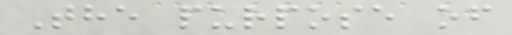The purpose of
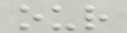our
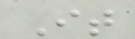It
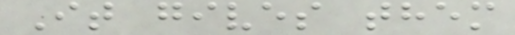It gives them
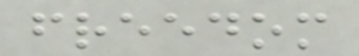freedom
